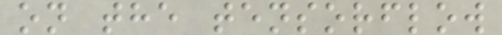on the tensorflow
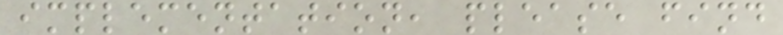implementation, please find
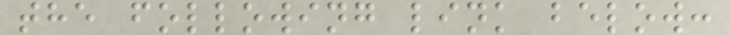the following link below:
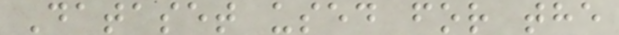Dataset used for the
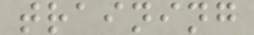training
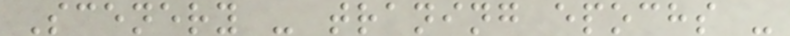Scenery - traning epochs -
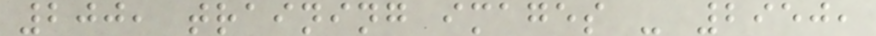200, training images - 2950,
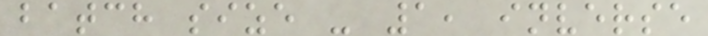batch size - 1, inverse
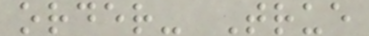order- True
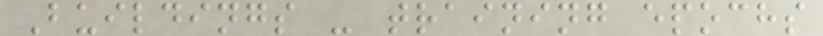Buildings - training epochs
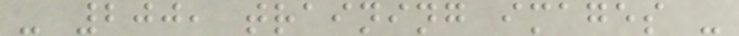- 200, training images -
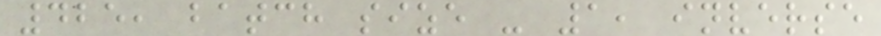425, batch size - 1, inverse
